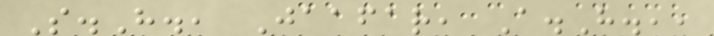S.H., Jaafar, A.H.,,
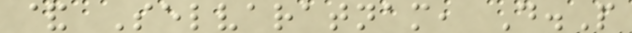& Selvaratnam, D.P
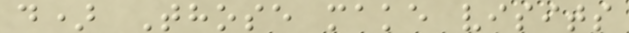d) Those make visits
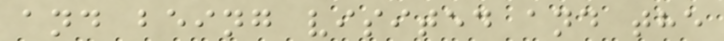and being visited and the
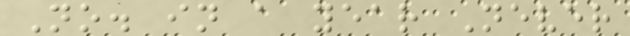No. in a year Never
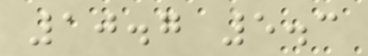10.7 5.3
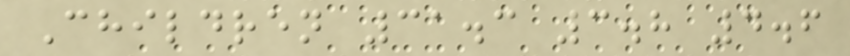Children 31.3 3.8 4.6
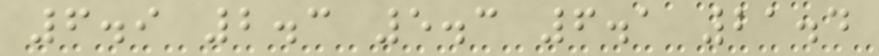6.9 2.3 5.3 6.1 21.4
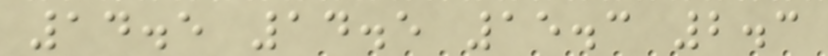14.5 14.5 15.3 2.3
